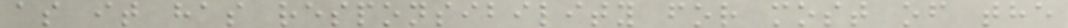as it has responsibility for most of the
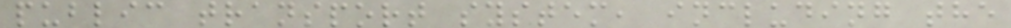public transport system, including the
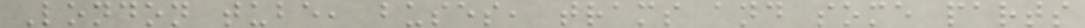London tube, buses, trams and some parts
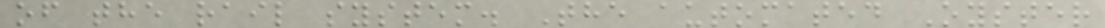of the rail system. The automated Oyster
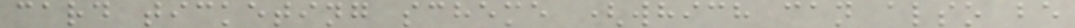card ticketing scheme (which can also be
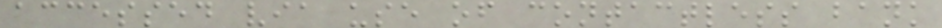accessed via use of contactless bank
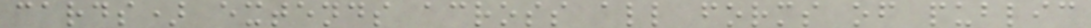cards) extends across all forms of public
